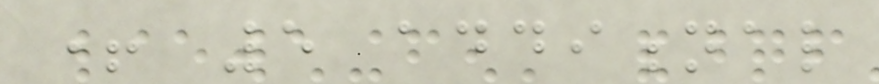+ 5 additional
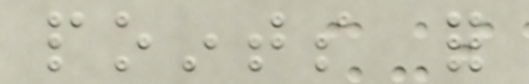points for
